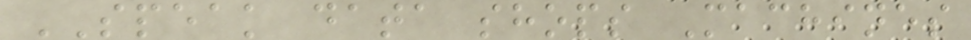SPEAK data shops Machines
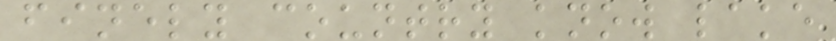finely country know lake
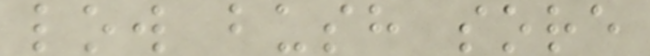low bush sore
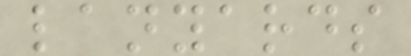lanyards
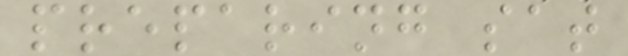preparing sat
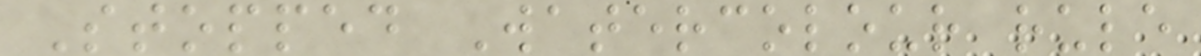Stopped Watercolour rule
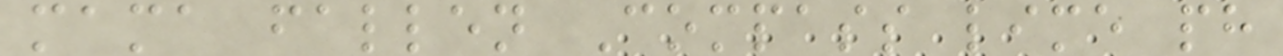mama fallen Compass lime ph
